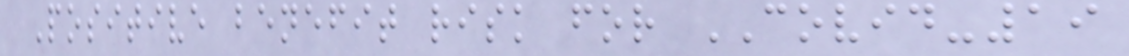Positive benefit risk for COVID-19
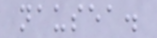nausea.
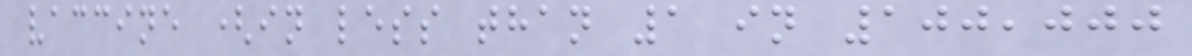vaccine (in less than 1 in 100,000
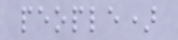people)
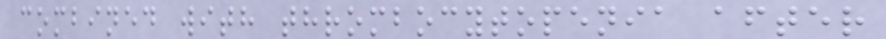combined with thrombocytopenia after
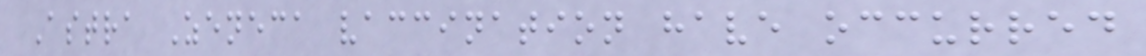Astra Zeneca vaccination have occurred
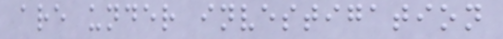are under investigation
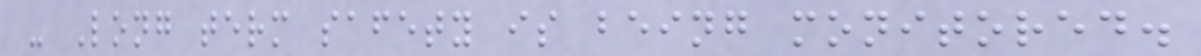- Long term safety is being monitored.
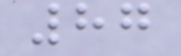87
